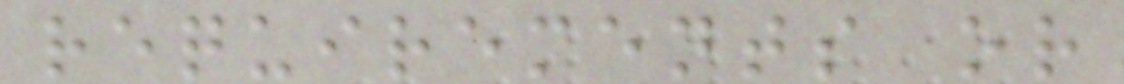requirements or
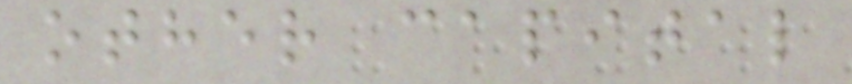other capital
